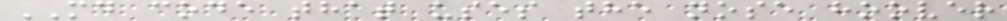MD code that uses the nose hoover
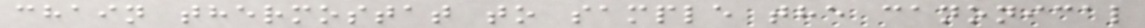chain thermostat to sample the canonical
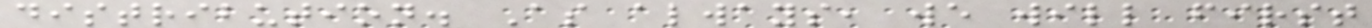distribution. As always, we will first
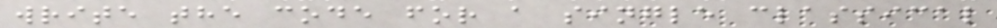write the code for a single classical
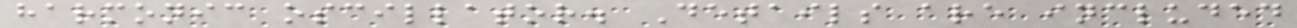harmonic oscillator. Details are included
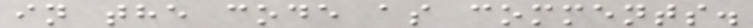in the code as comments.
